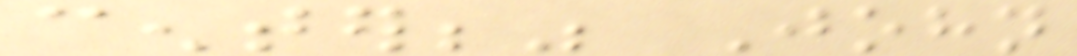center;" John
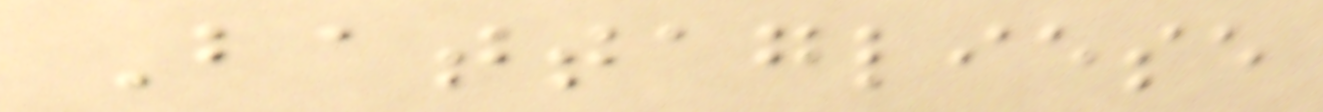Battagliese
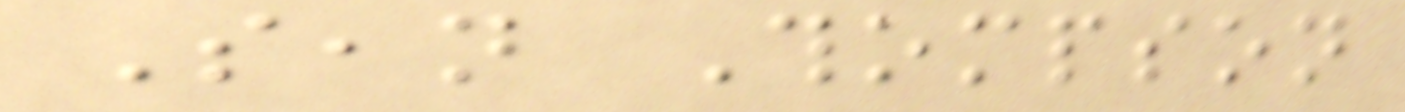Sean Thompson
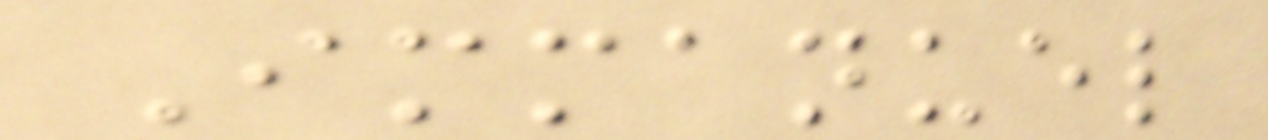Immanuel
